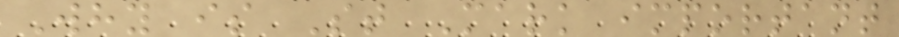Why is St Mark important
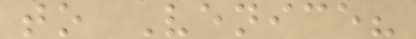to Venice?
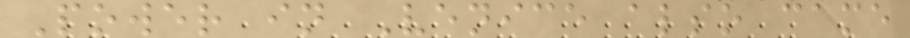Power in Venice also came
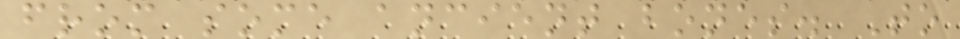from some ancient bones. To
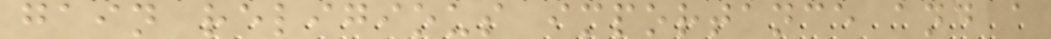gain religious importance and a
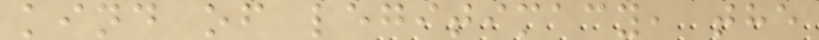kind of legitimacy, the
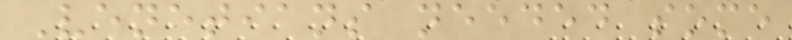Venetians needed some
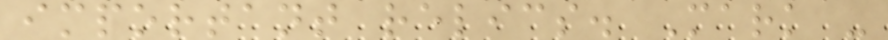important relics. Mark -
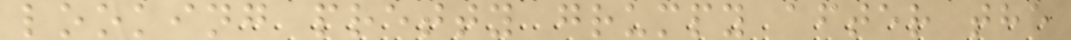looking pretty grumpy after the
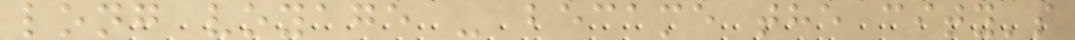long voyage - became the city's
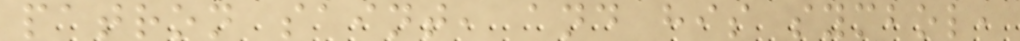patron saint, and his symbol,
